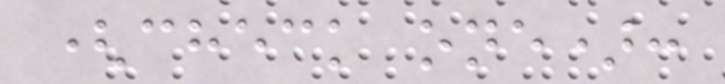(check one):
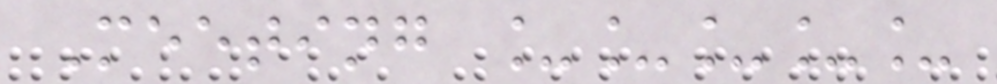Meeting _____
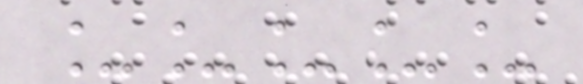_____
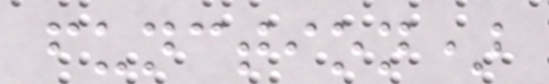function)
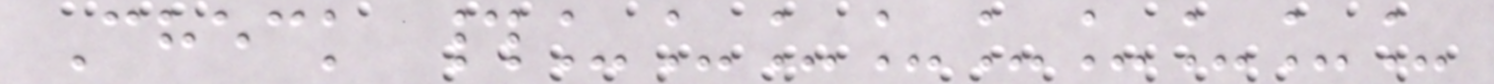Check #_________
